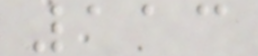113
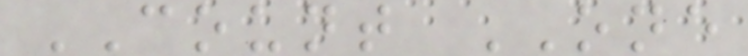COUNT ONE
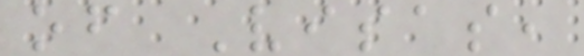of Visas,
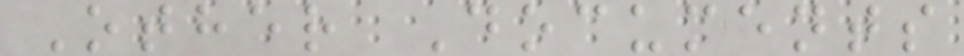Other Documents
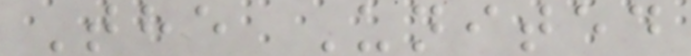The United
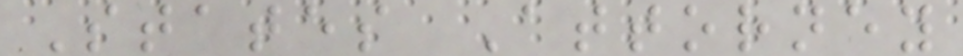States Attorney
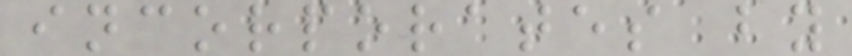incorporates by
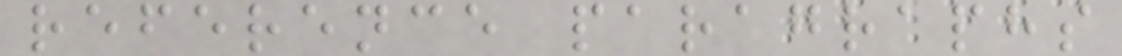reference paragraphs
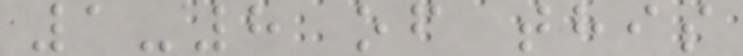1-8 of this
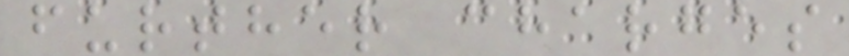further charges
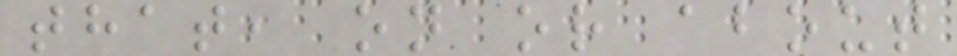that, on or about
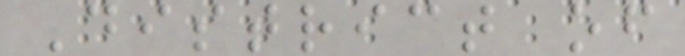District of
